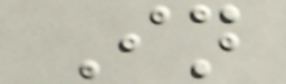In
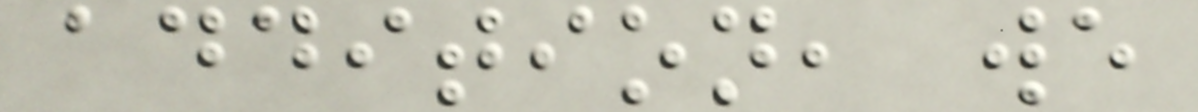addition, we
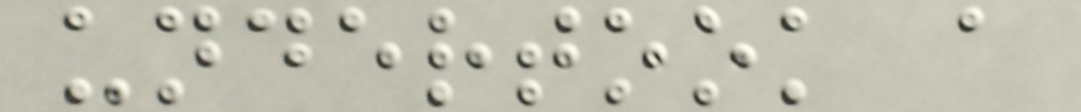undertook a
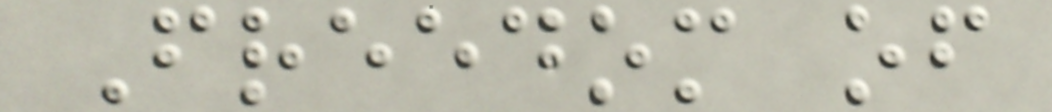Freedom of
